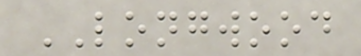LONGWOOD
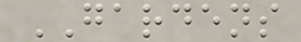GARDENS
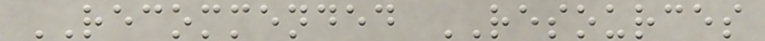RECOMMENDED RESOURCES
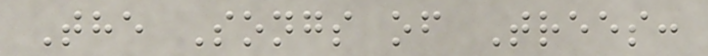The Songs of Trees:
